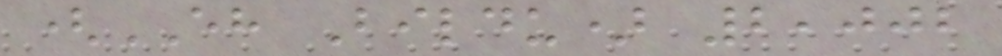(EH Bildu) 2,002
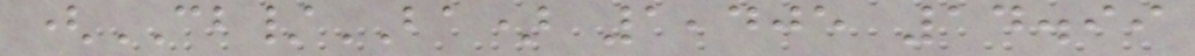(CB/BA) 1,405 14.99
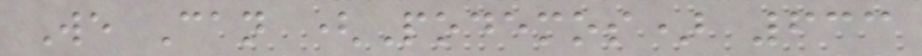We Can (Podemos) 633
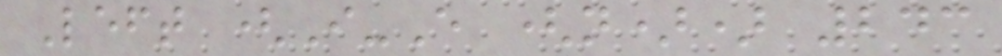Left (I-E (n)) 243
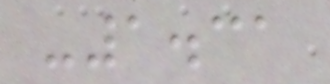-1.31
